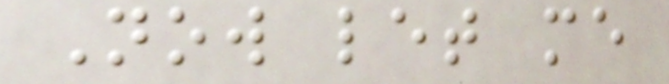Now let me
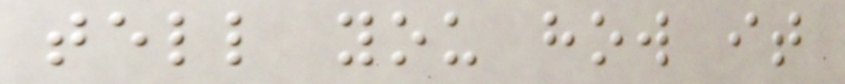tell you how it
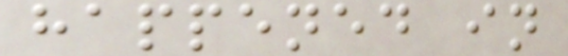happened in
